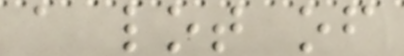a lot of
